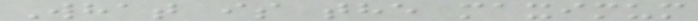What is the maximum
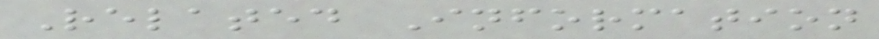Related Information
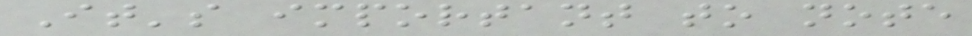It's important to note
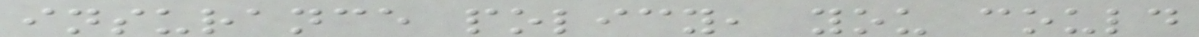insurance policy, you could
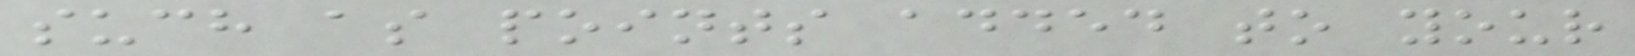such as points added to your
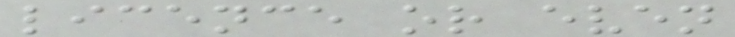licence or even
